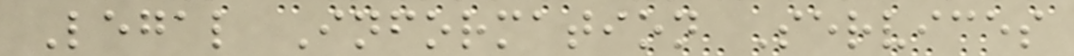Legal Information Services
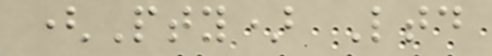(Pty) Ltd
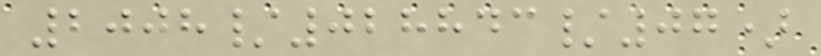2008/028843/07)
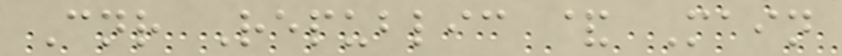Cnr Republic & Main
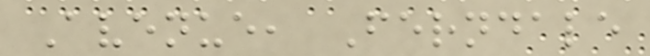Avenue, Ferndale
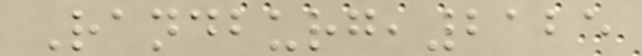Randburg,2125
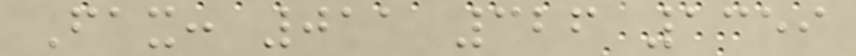Fax: 011 326 1359
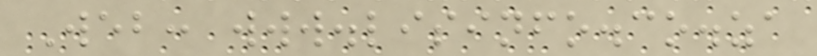Web: www.lisinfo.co.za
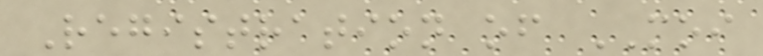Registration of MOI
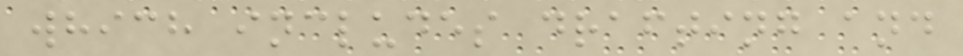which includes drafting and
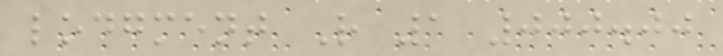lodgment R 1 000.00
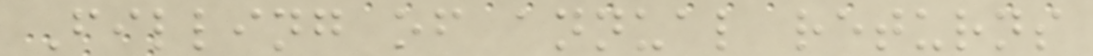Filling of annual returns
